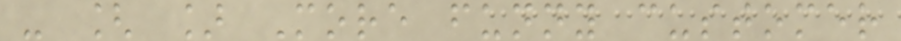- [ ] More funny customer
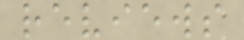reviews
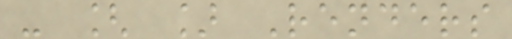- [ ] Renders
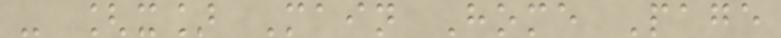- [x] Main Home Page
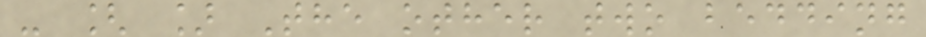- [ ] The other two bedding
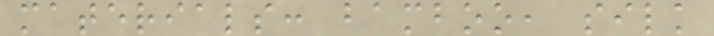materials: bamboo, silk
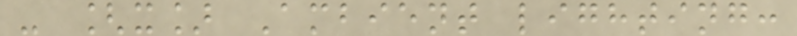- [x] Ambient lighting:
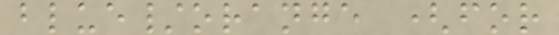blue/orange (for
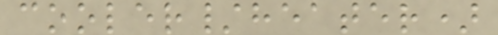cooler/heater)
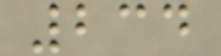234
